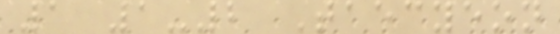1 1-2 Taecyeon
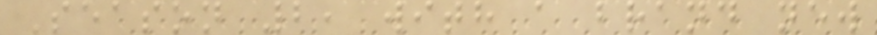Season 2, with a brand new
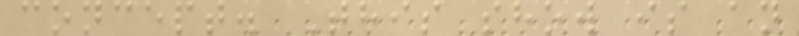concept. This show is an
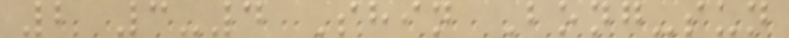2 3-4 Shin Bong-sun
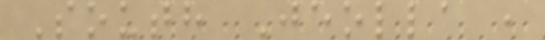South Jeolla ,
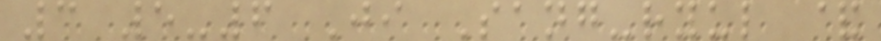3 5-6 Ji Sang-ryul &
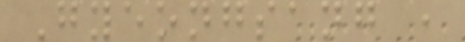Gyeongsang ,
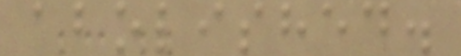abolished.
